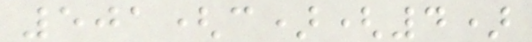501(c)(4)
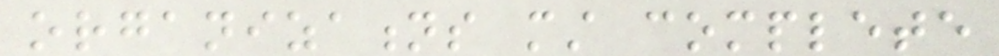organizations must complete
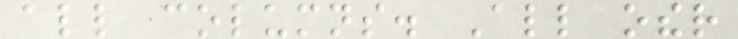all columns. All other
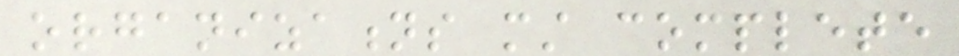organizations must complete
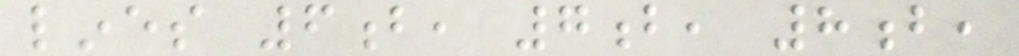lines 6b, 7b, 8b,
